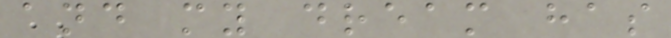and my dream has
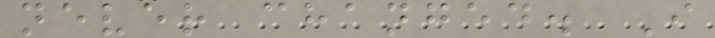never changed. I
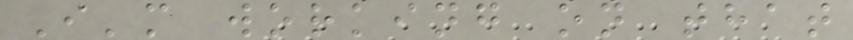I'm working on that
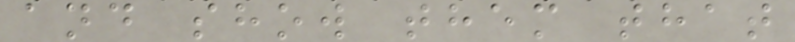and show them that
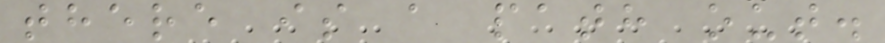there is a path out.
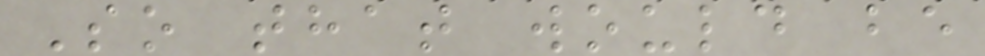So that would be
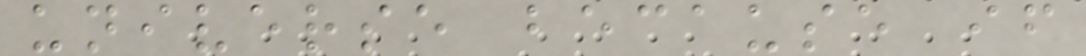universe because if
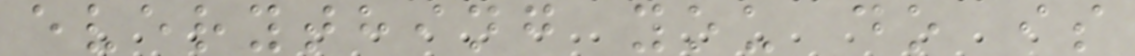everything you do is
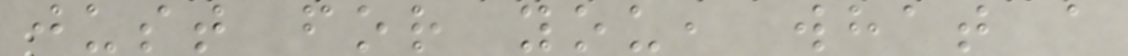just for you, what a
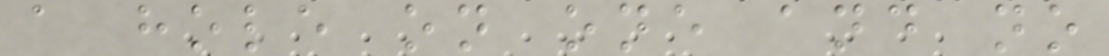a hole on one and no
